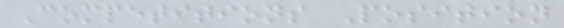Competitions Position
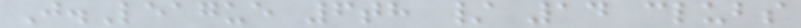J.League 6th / 14 clubs
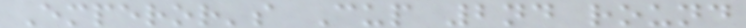Emperor's Cup 2nd round
